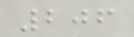206
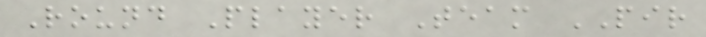Round Player Team PIR
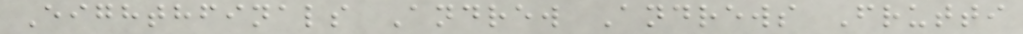Eighthfinals Andrew Andrews Frutti
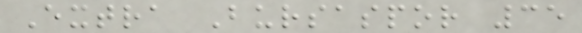Extra Bursaspor 35
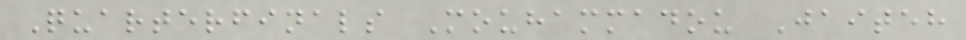Quarterfinals Mouhammadou Jaiteh
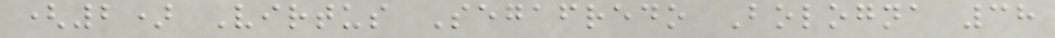(2) Virtus Segafredo Bologna 38
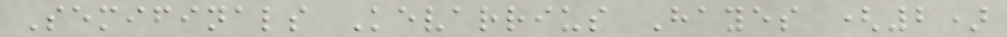Semifinals Kevarrius Hayes (2)
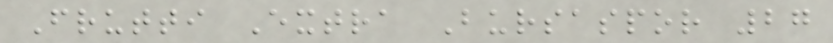Frutti Extra Bursaspor 27
